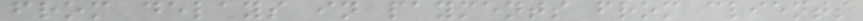from delays in payments from clients
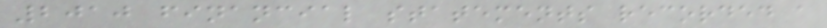2010 financial statements recorded a
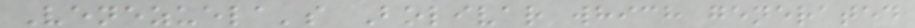Venezuela's Bolivar which generated
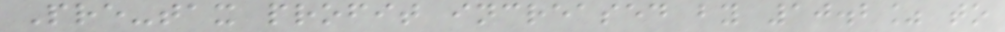Pre-tax profit increased by 10.2% to
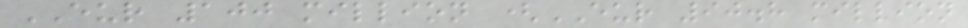EUR 100 million (EUR 90.8 million
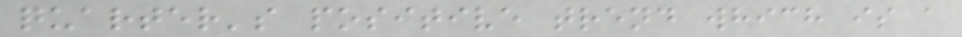quarter's positive trend which is a
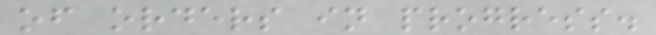of orders in progress.
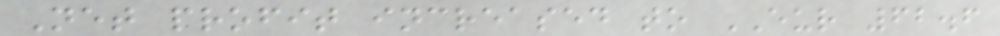Net profit increased to EUR 62.6
